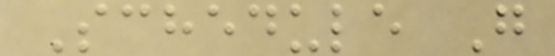Schedule G
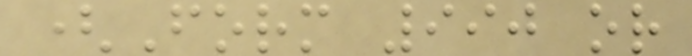(Form 990 or
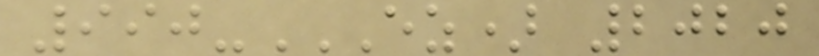990-EZ) 2020
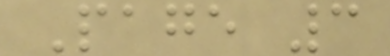Page 3
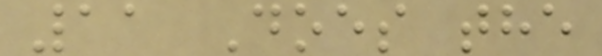11 Does the
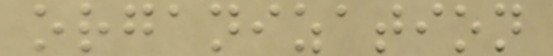organization
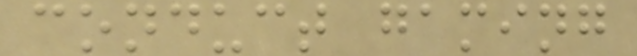conduct gaming
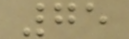75
